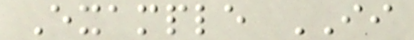Example II
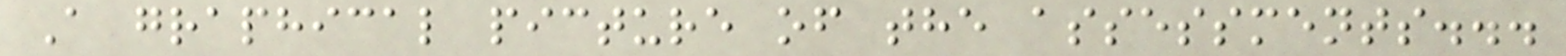A graphical picture of the assessments...
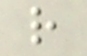r
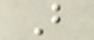B
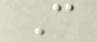C
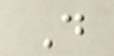D
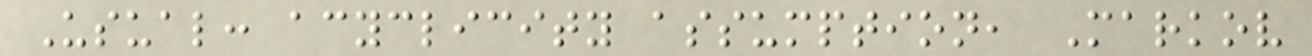Usual: acyclicity assumption, Markov
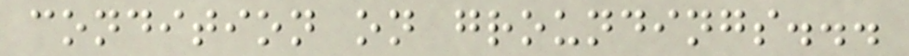condition on groundings...
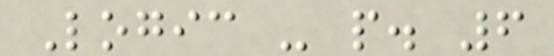Logic - p. 6
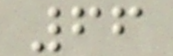66
